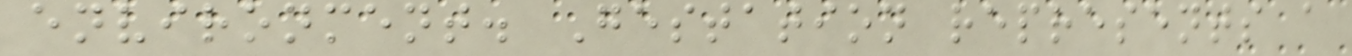environment. Gestation represents a
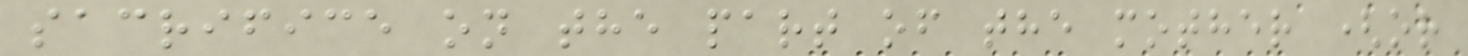sacrifice on the part of the mother (or
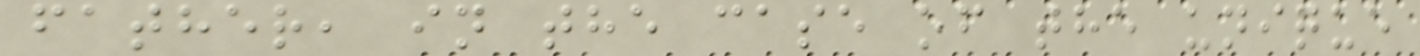father, in the case of the unique
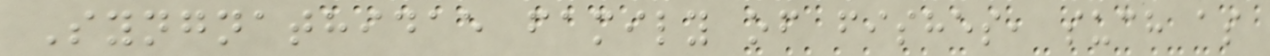Syngnathidae family of fishes, such as
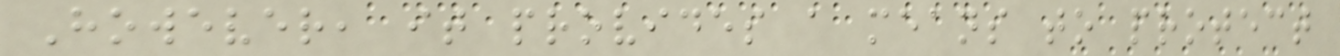However, it provides a means to protect
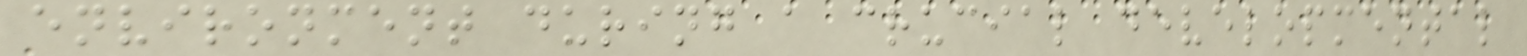environment during a crucial developmental
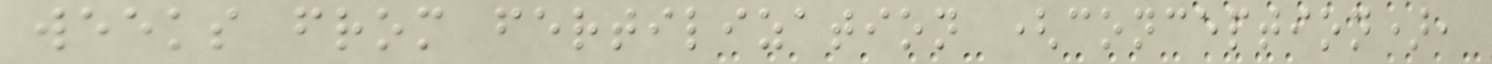weeks from fertilization (conception),
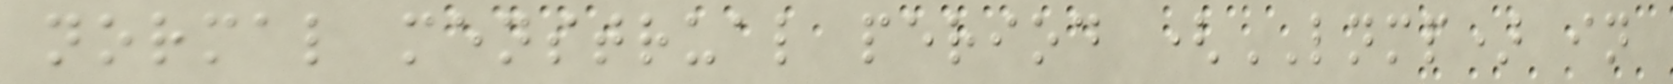normal menstrual period (LNMP) in
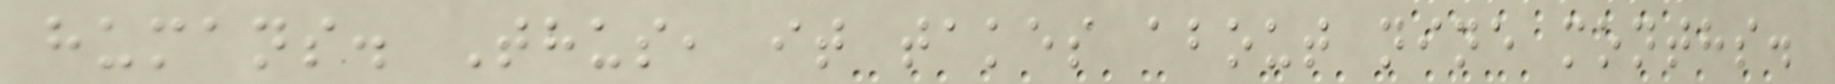humans. Thus, it takes about nine months.
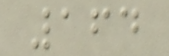164
